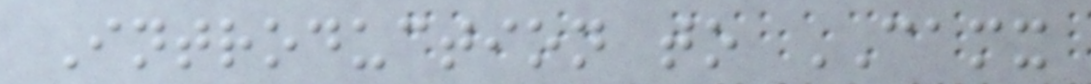Introduction to CAMX
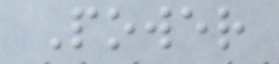Power
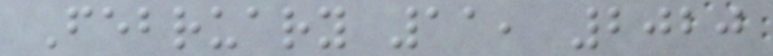February 11, 2020
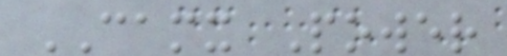CAMX Power
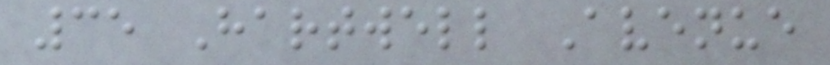35 Hartwell Avenue
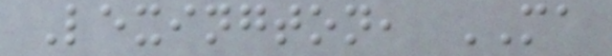Lexington, MA
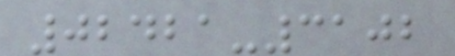02421-3102
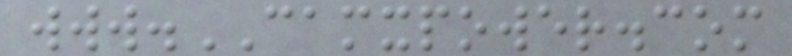www.CAMXPOWER.com
